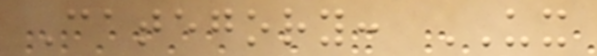Category: UX
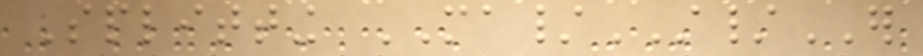Splitting MA/ST/ER
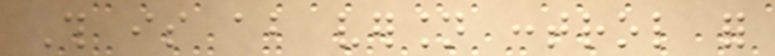This is about version control for
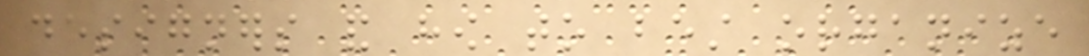designers and how to best organize
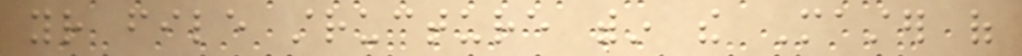your file structure within the Master of
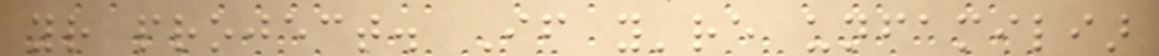your project. If you're unfamiliar
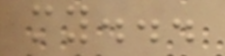my...
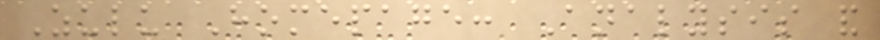Zulu Homepage: Analysis and
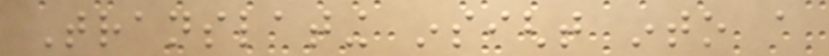Translating insight into a
